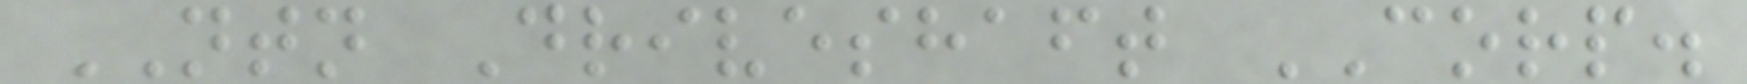NTN Driveshaft CORP.
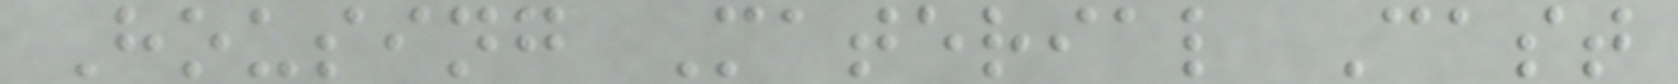Housing Material Cast
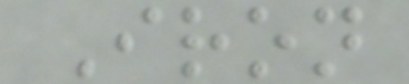Iron
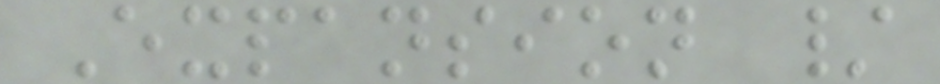Expansion /
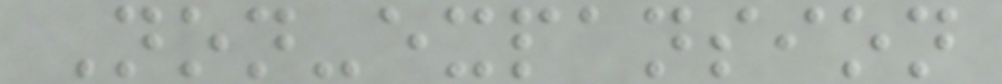Non-expansion
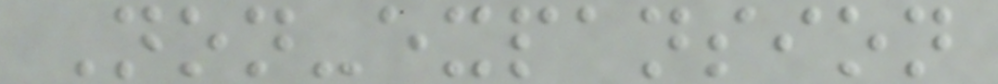Non-expansion
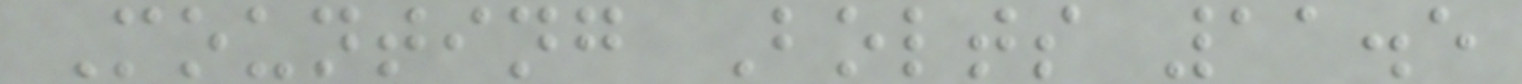Mounting Bolts 11.5
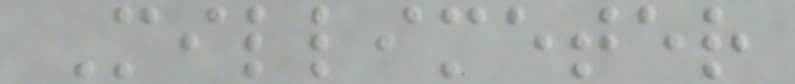Millimeter
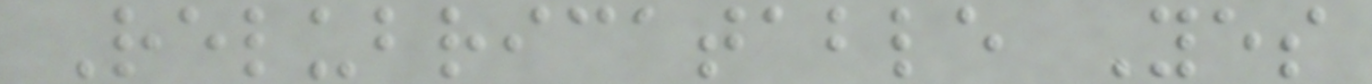Relubricatable Yes
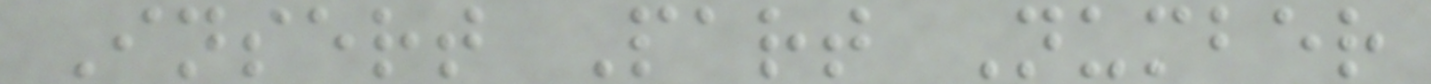Insert Part Number
